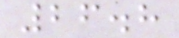26.8
